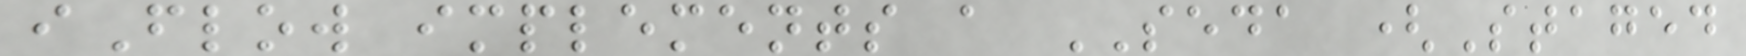iFlow implements a SEDA (Staged
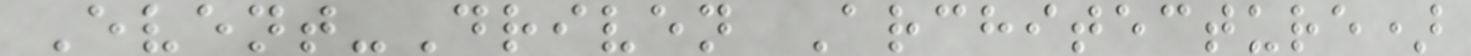Event-Driven Architecture)
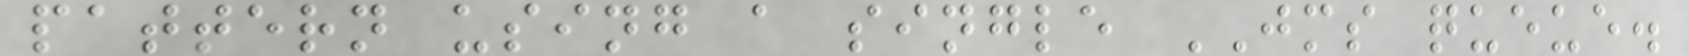pattern using a single JMS queue.
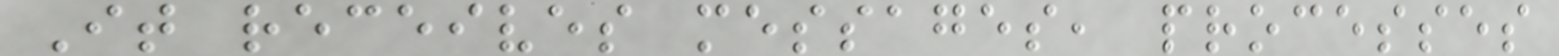It receives messages, processes
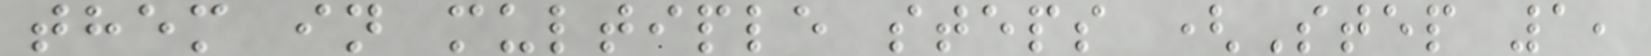them in multiple steps (Step 1,
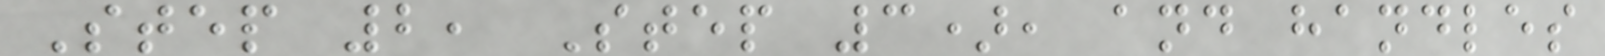Step 2, Step 3), and handles
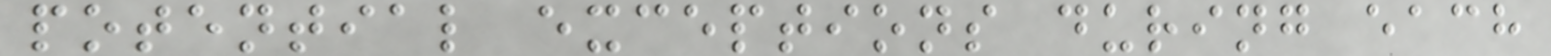potential exceptions during each
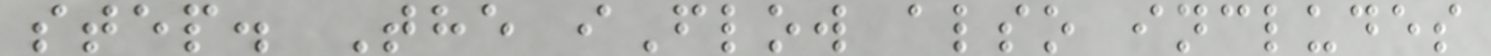step. The iFlow also includes
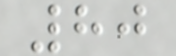80
